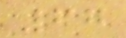67
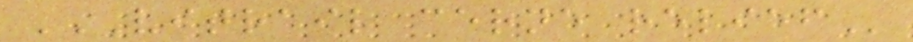VITRAIL CERNE RELIEF
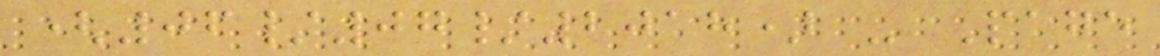(06/07/2018) - Page
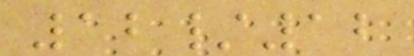12/12
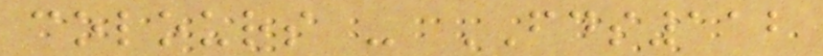colours - FDS112
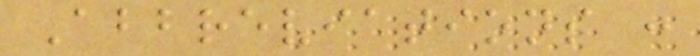Abbreviations :
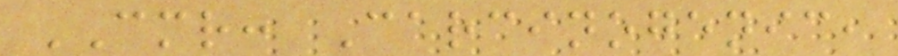CMR: Carcinogenic,
